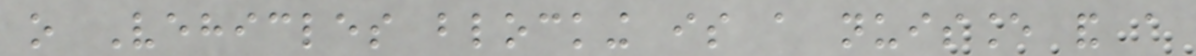o Vehicles blocking is a nuisance and a
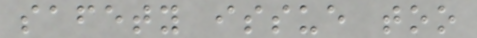safety issue too
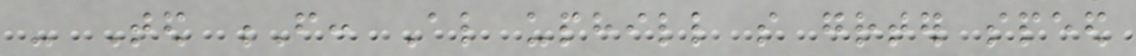- Ted F: Also uphill so greater speed
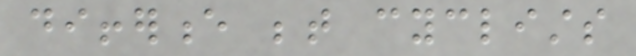difference between cyclists
